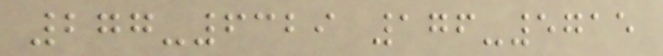277-6329 176-5715
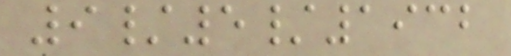9/5/1932
